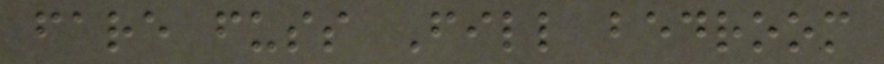fare fuss Fill bedroom
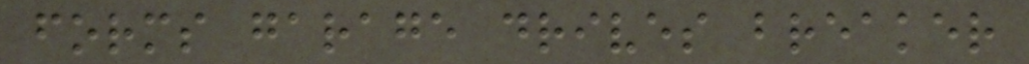forms garage drives breaker
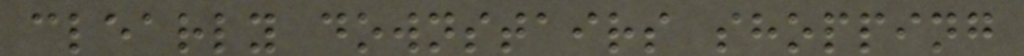clearly downstairs shopping
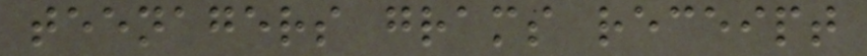teenagers grams receipt
